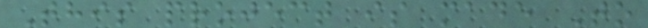This project is made To
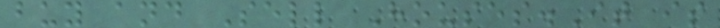buy and Sell Houses.It is
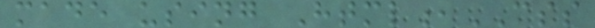made using Html,CSS
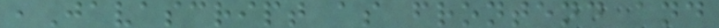,Javascript as frontend and
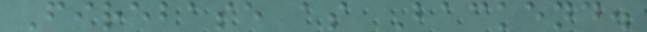Firebase as Backend.
